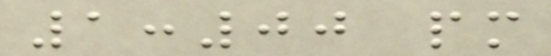1:00 pm
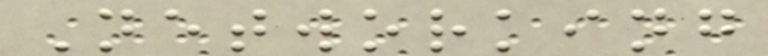Networking
